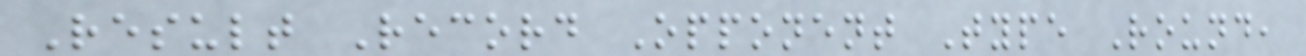Result Record Opponent Type Round,
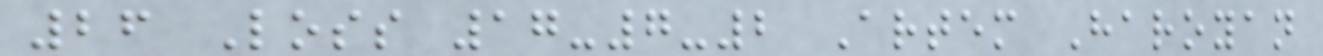26 Loss 17-7-2 Artem Haroyan
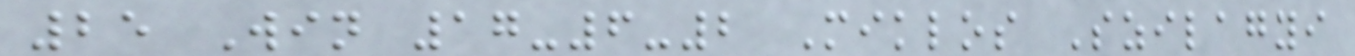25 Win 17-6-2 Miklos Szilagyi
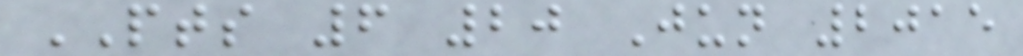PTS 6 20 Jun 2015
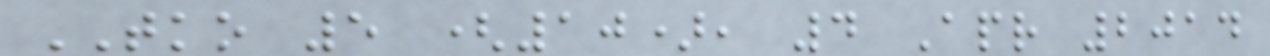TKO 5 (10), 4 Apr 2014
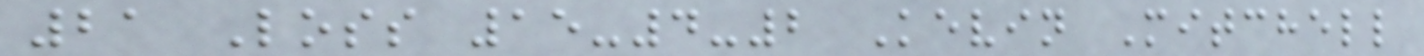21 Loss 15-4-2 Kevin Mitchell
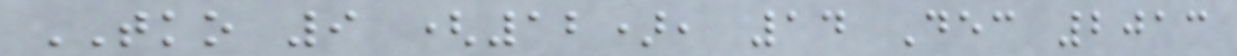TKO 9 (12), 14 Dec 2013
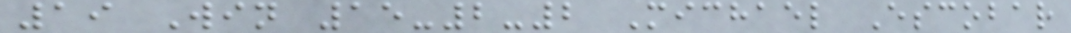19 Win 15-2-2 Michael Escobar
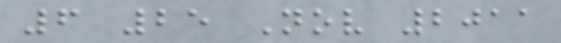6 25 Nov 2011
